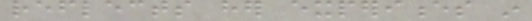reflects her experiences in
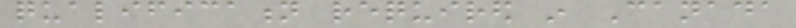qualification required in Canada
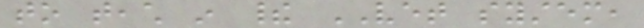to teach in their VET system,
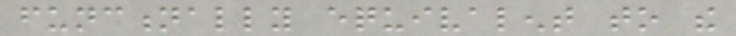functionally equivalent to the
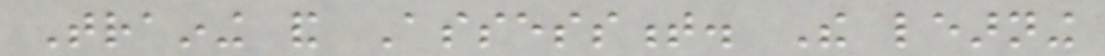Training and Assessment. The learning
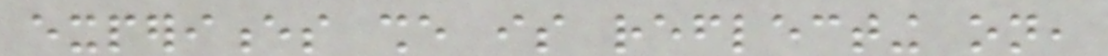experiences she is reflecting on,
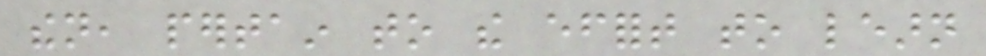then, pertain to the effort to learn
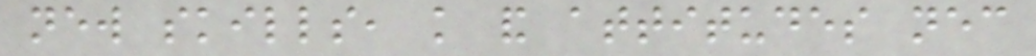new skills, knowledge and attitudes necessary
